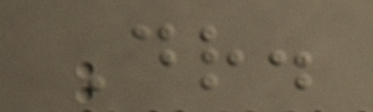Dr.
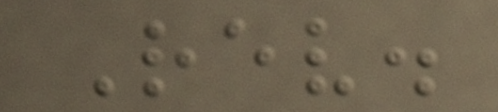Rev.
